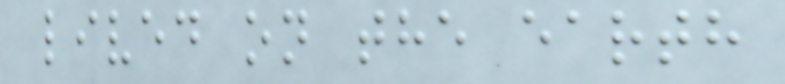lived on the earth
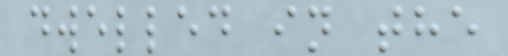dwelled in the
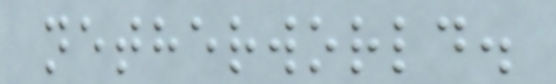netherworld.
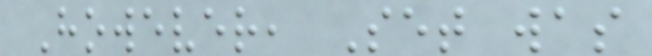However, Set was
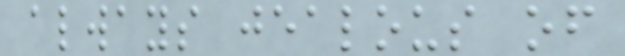always jealous of
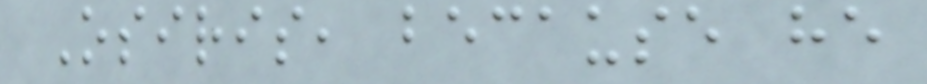Osiris, because he
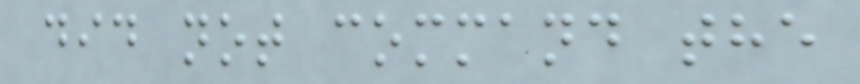did not command the
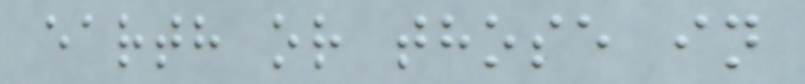earth or those in
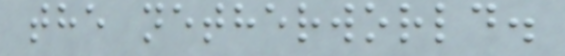the netherworld.
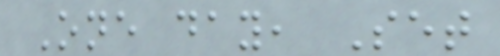One day, Set
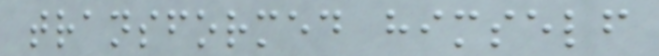transformed himself
